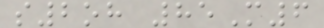s2oh 85M6
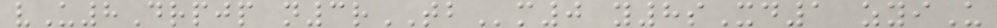vU8Drpjp n3rTBm0 y8sXd1 zyiU
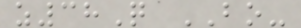z38Q BO-
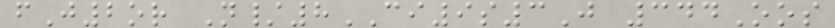fJ2or N/8CI9s3J 344Oos
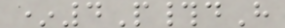*4P#dH
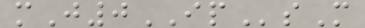mJ0IPsM
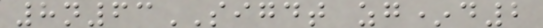8n63SIGDT zg*d2
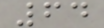64
